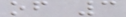of 3
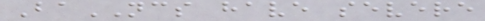BaNCS have severe
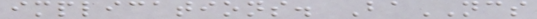implications. BaNCS
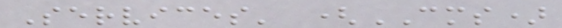Services' (CMS)
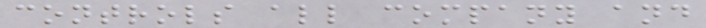controls all company and
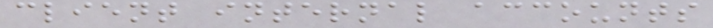client internal accounts
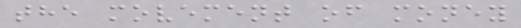the movement of money
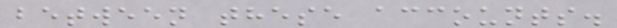between these accounts.
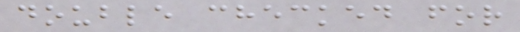double checked for
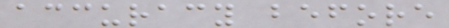accuracy before
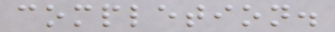completion.
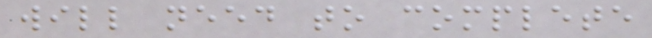will need to complete
